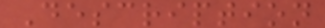Description
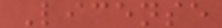License
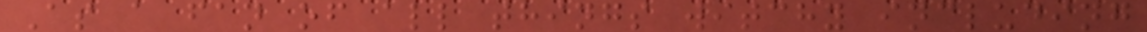As a fan of all things witchy including
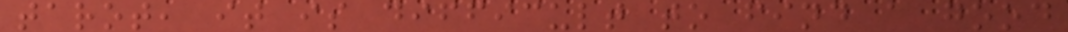tarot, it is difficult to find a good
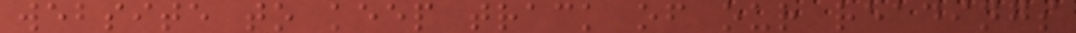website to keep track of our readings
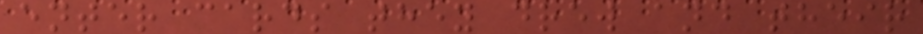enter cards they drew and their
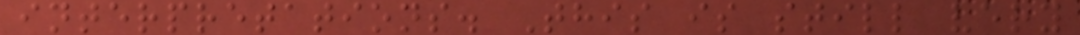interpretations. This is still very
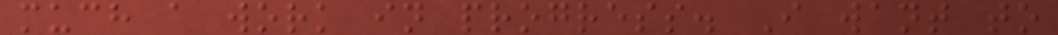much a work in progress. I want to
